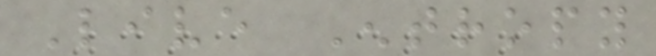Live Entropy
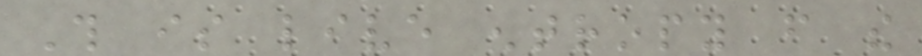This is live entropy from the
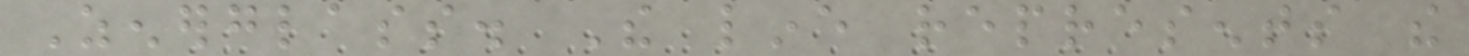Zenerglass. The line represents the
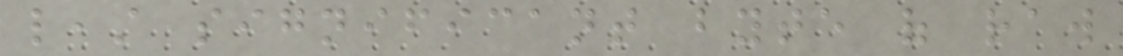least significant byte of raw
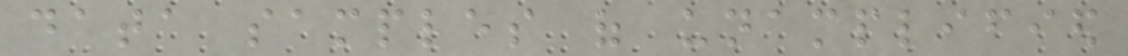data samples of unamplified
